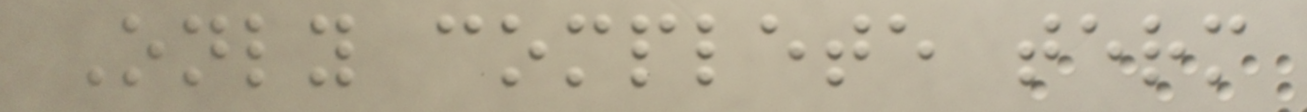Only complete term
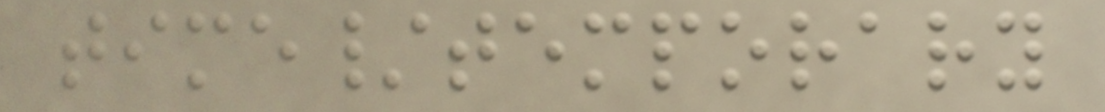time/temporary
